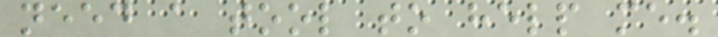need a tool to help me.
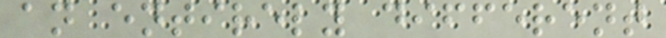an entirely different
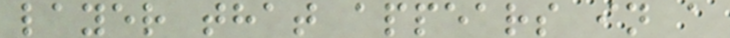layer that appears in a
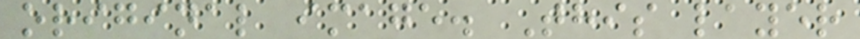original image. This layer
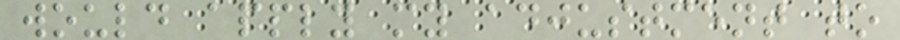would apply my adjustment to
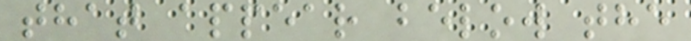that appear below the
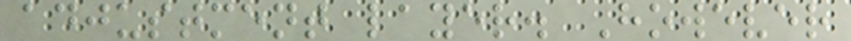adjustment layer. However
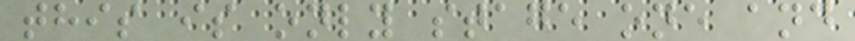this is only stage one and
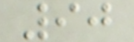90
